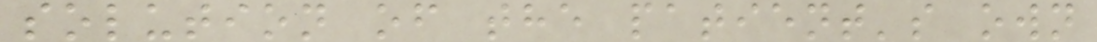solution of the patient's own
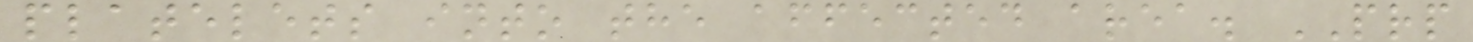platelets into the affected area. PRP
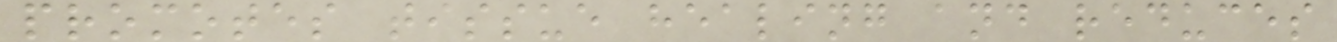promotes tissue healing and reduces
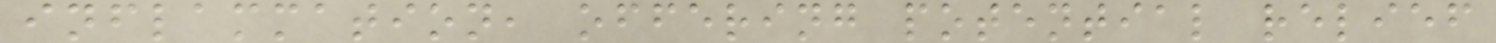inflammation, offering potential relief
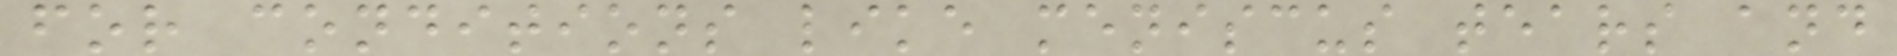for conditions like meniscus tears and
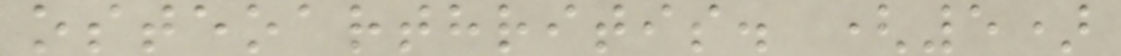osteoarthritis. (5)
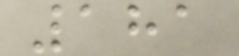181
